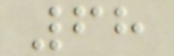68
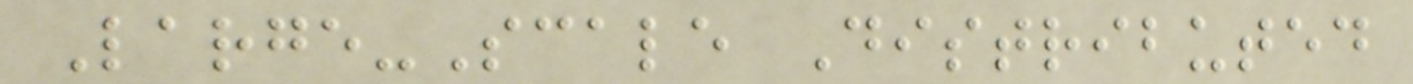Large-Scale Distributed
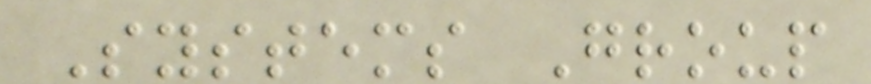Systems Group
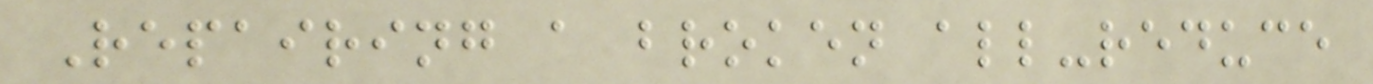Repairing a broken all-reduce
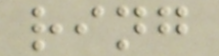ring
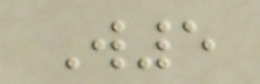W5
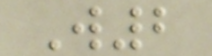W2
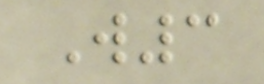W3
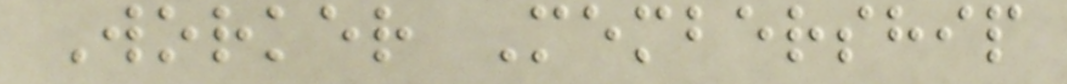Worker Membership
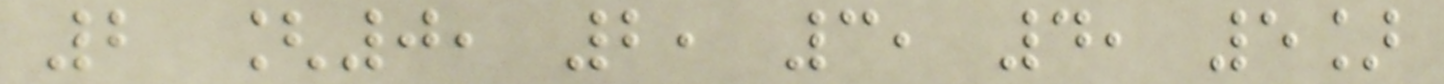2 [0, 2, 3, 4, 5]
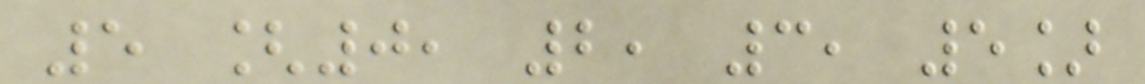5 [0, 2, 3, 5]
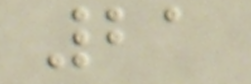21
